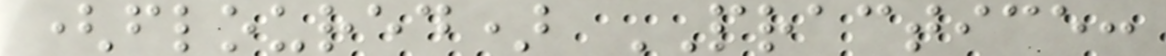(floured) PRACTICE:
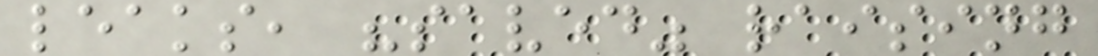leaks, "saved" raising
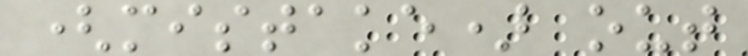(mistake) out
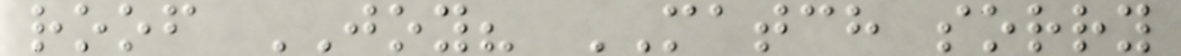roof JOY? MATCH sorry
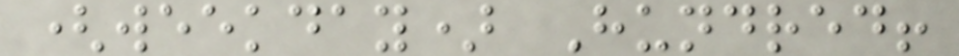(weekday) Hundred!
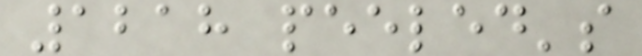1218 peeled's
